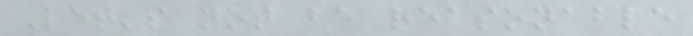Let's not be reasonable
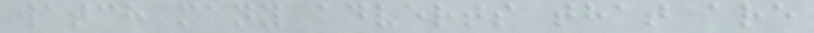watch many adverts that are
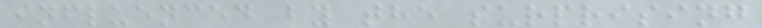influenced by the surprising
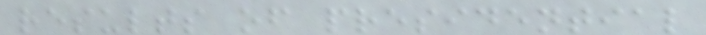results of presidential
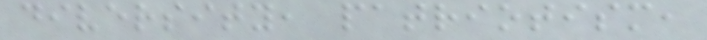diversity, patriotism,
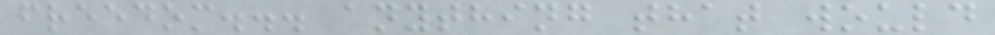freedom... anything that would
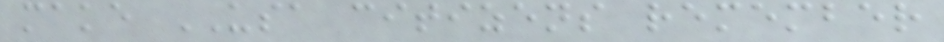make USA citizens remember
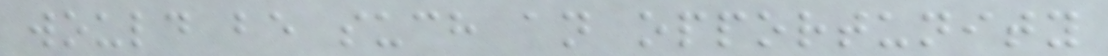would be such an opportunity
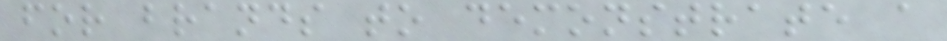for brands to demonstrate a
